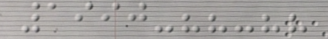1990-??-??
